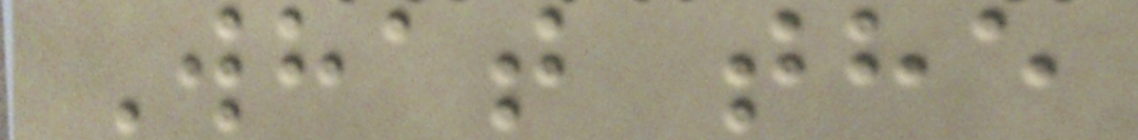What the
